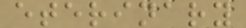eterinary
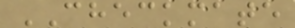CHECKMATE
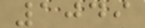1049
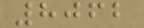8062
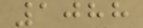1088
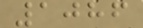1086
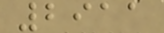2911
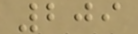209
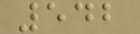542
